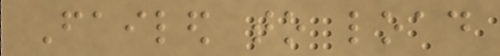Failed to load
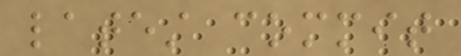latest commit
